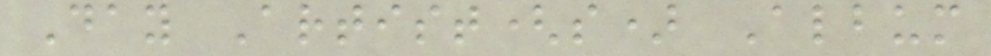Day Artist(s) Album
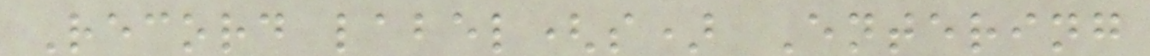Record label(s) Entering
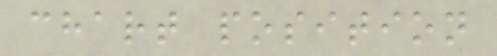chart position
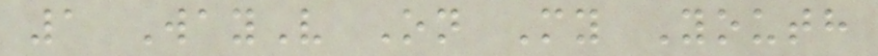1 WayV On My Youth
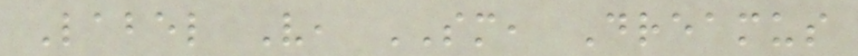Label V, SM, Dreamus
